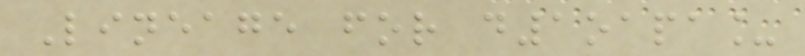Lineage for d1oapa_
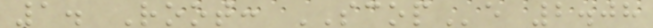1. Root: SCOPe 2.08
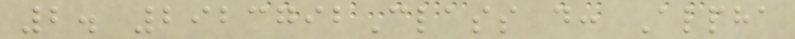2. 2923792Class d: Alpha
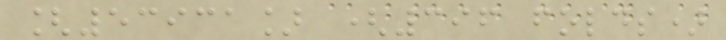[53931] (396 folds)
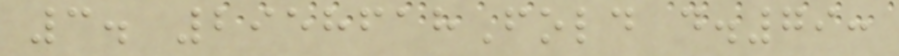3. 2958618Fold d.79:
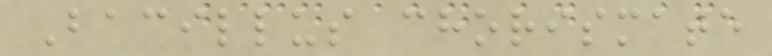Bacillus chorismate
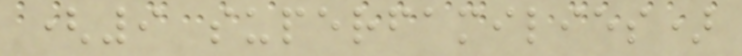(9 superfamilies)
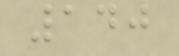140
